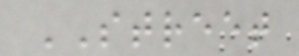STREET
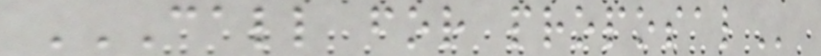CALL FOR PROPOSAL
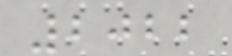2022
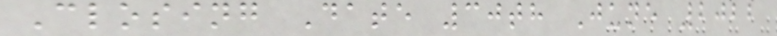Closing Date 30th June 2022
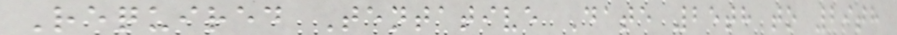Required Tentative Date 25th to 29th
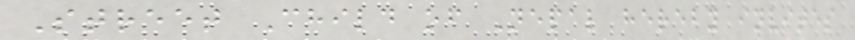Street Child of Nepal hereby invites
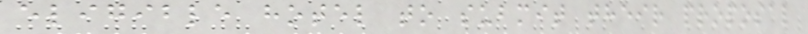eligible hotel to submit their proposal
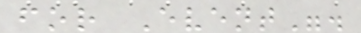for Event".
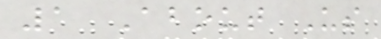1 About Us
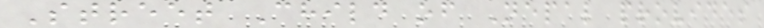Street Child of Nepal provides
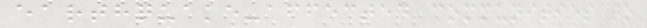earthquake-affected communities to
